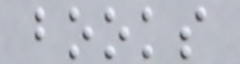books
